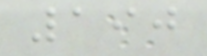190
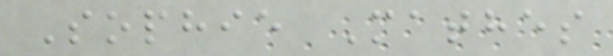Sophie Mathes
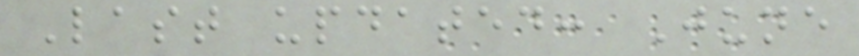Last updated: June
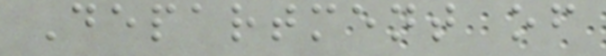Department of
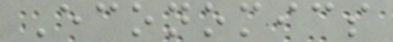Economics
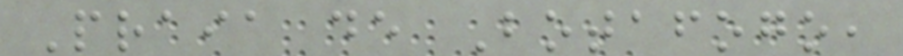Praia de Botafogo,
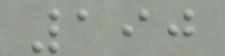190
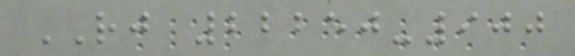RJ 22250-900
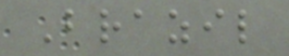Brazil
